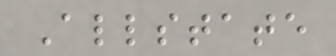Allstate
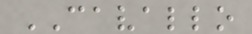CAVALLO
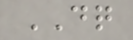DQ
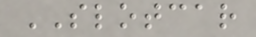SLOTCAR
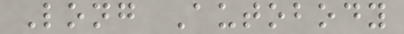Long Autobody
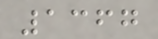1367
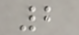2
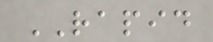RAPID
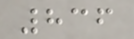836
